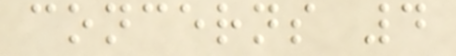concerns 4
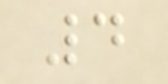4
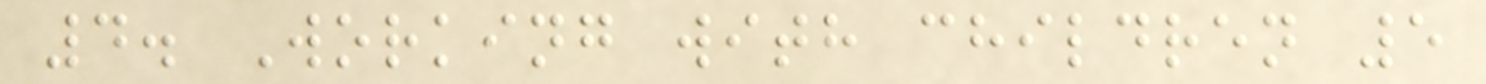4. Working with children 5
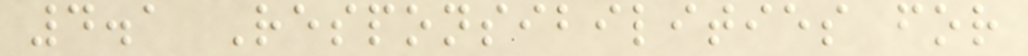4.1 Responsibilities for
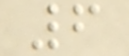6
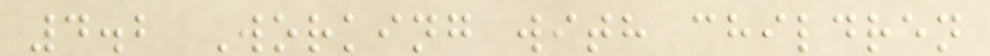4.2 Working with children
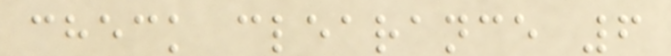check clearance 6
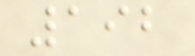192
